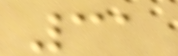31
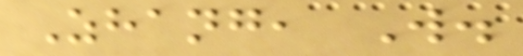Zhang, W.
